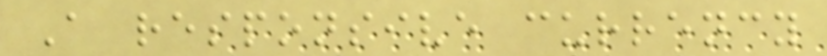A responsive currency
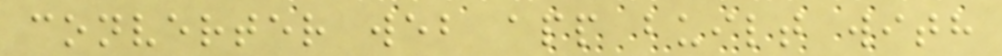converter web app built with
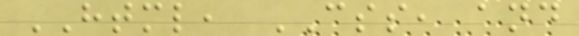HTML, CSS, and
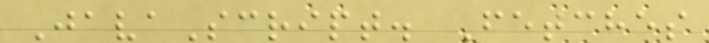JavaScript. Fetches
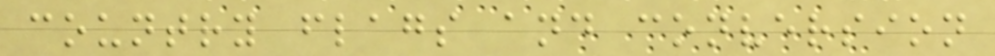country flags and conversion
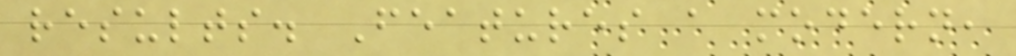results. Features a modern,
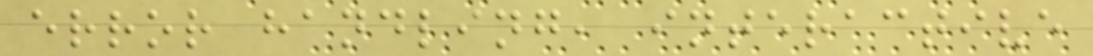error handling, interactive
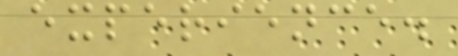experience.
